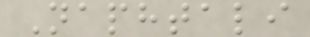Naphtali
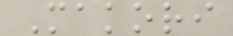Makori
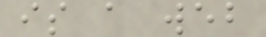is a web
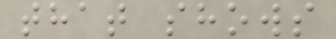that shows
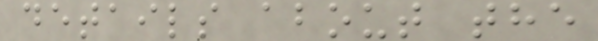details about the
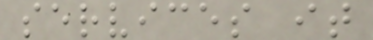services it
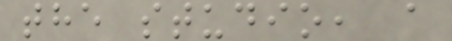the studio, a
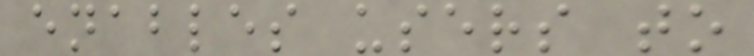enables users to
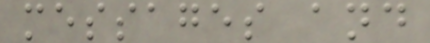messages and
